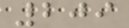209
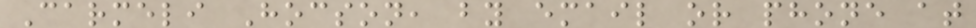Carmeli Hocson, by email or phone at
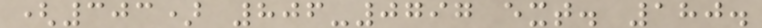(303) 806-0797 ext. 180.
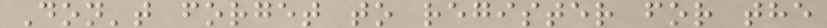Don't forget to register for the
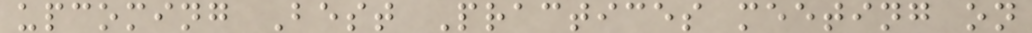upcoming Best Practices meeting on
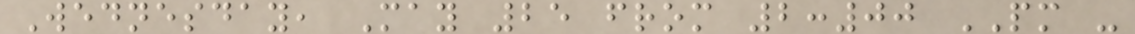Wednesday, May 25 from 2:00 PM -
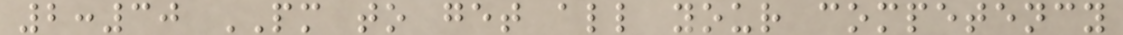2:30 PM to get all your competency
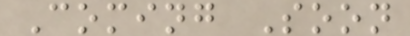Coming Soon
